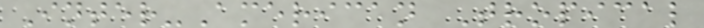Inter-American Tropical
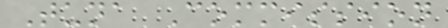Tuna Commission
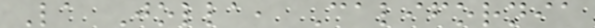La Jolla, California
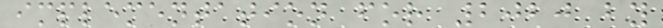implementation for 2020 by
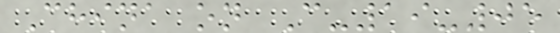China on C-19-05
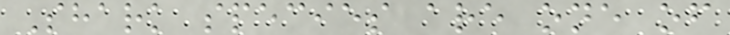Shark species are one of
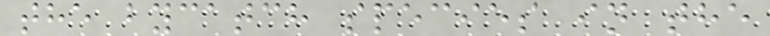the bycatch species in the
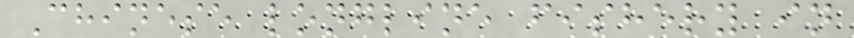Chinese longline fishery in
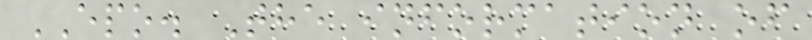EPO. The information of
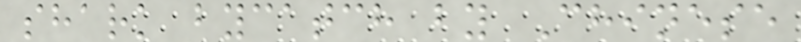shark bycatch by Chinese
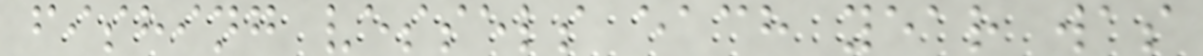fishing vessels each year was
